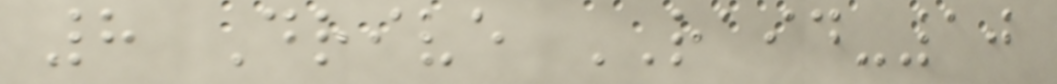8 Drive RAID-10
